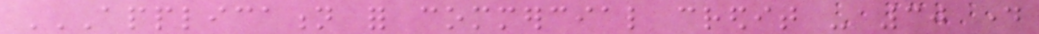APPLICATION FOR COMMERCIAL CREDIT - 30 DAY
